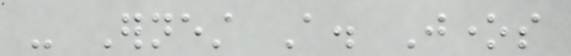- Ernest A. Jones
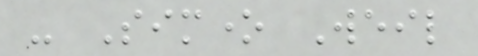- Simone Weil
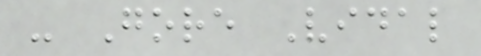- Gore Vidal
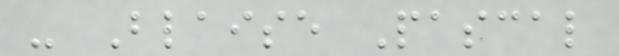- Blaise Pascal
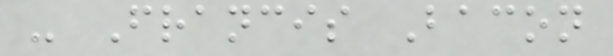- Francis Bacon
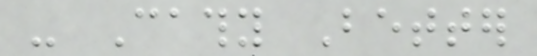- Cathy Better
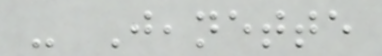- Jeanette
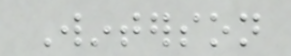Winterson
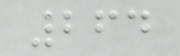264
